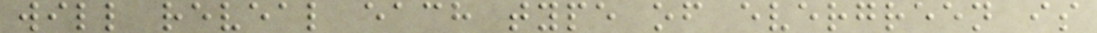will reveal each type of evergreen is
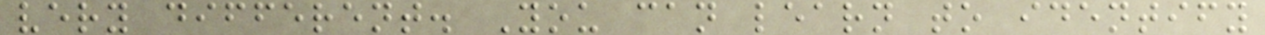very different. You can learn to identify
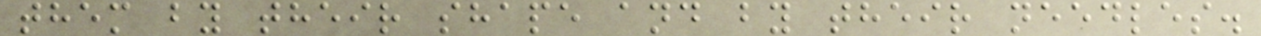them by their shape and by their needles.
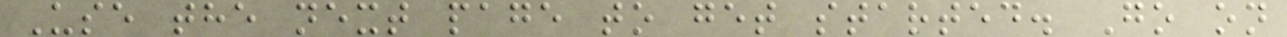Use the next page to get started. Go on
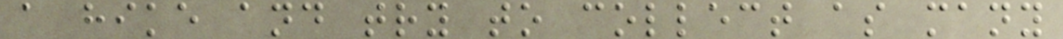a hike and try to collect as many
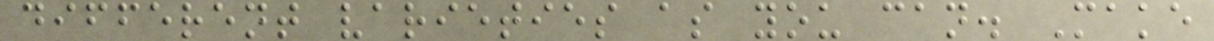different varieties as you can. Make
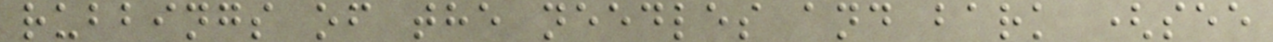rubbings of the needles and bark (see
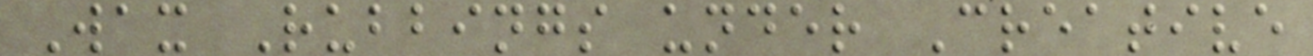Wax Rubbings under Creative
